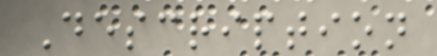Description
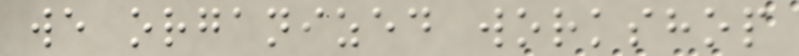we organized workshop
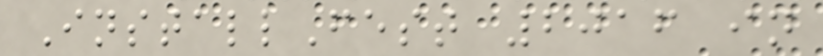InstallFest 2016 in
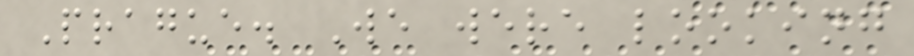Prague. We were looking
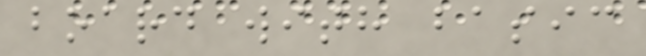board with basic
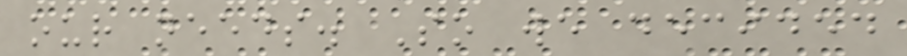our needs. So we decided
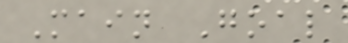Main Goal
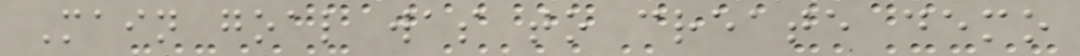Main goal was to create demo
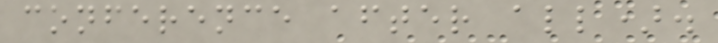conference after all).
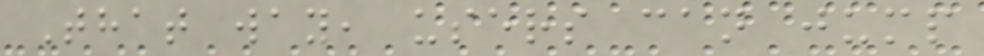That way, users can jump
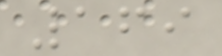169
